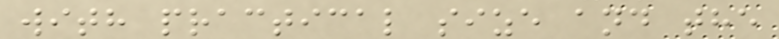with practical size and the
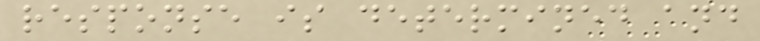response is determined and
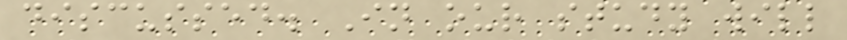discussed. In our study will
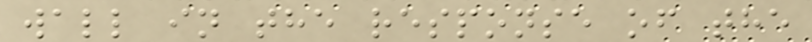wall in the response of the
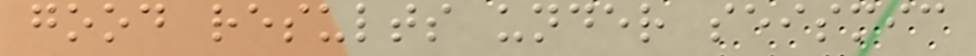good results under seismic
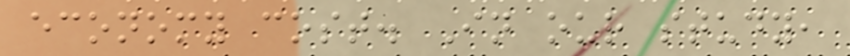economy cost. In our study,
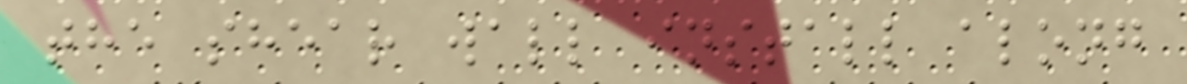the shear wall install along
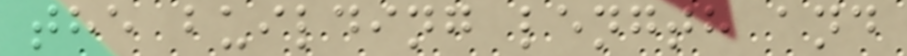the building length and
